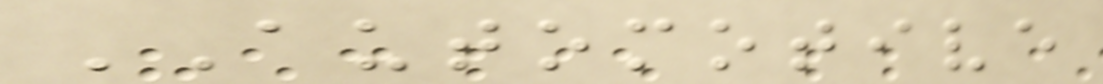AUTOMOTIVE
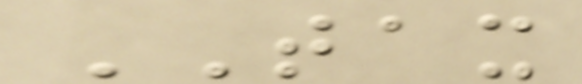TAX
